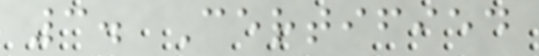3. Certified
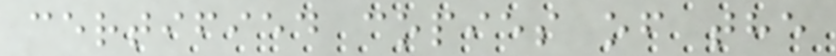certified copies of the
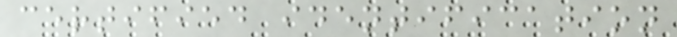certified identification
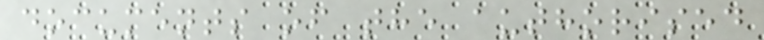documents of the authorised
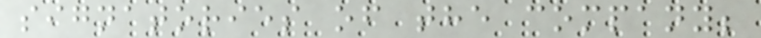signatories of the company;
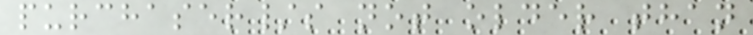purchaser/s not older than
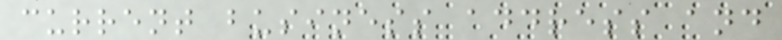current business address and
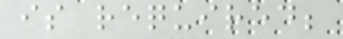is required;
